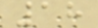18
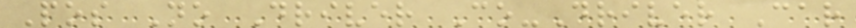Pos No Driver Co-Driver Car
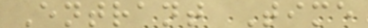Entrant Time
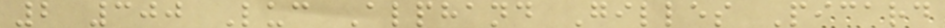2 300 Luc Alphand Gilles Picard
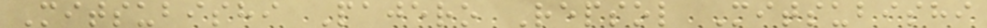Mitsubishi Pajero Repsol Mitsubishi
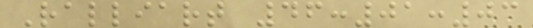Ralliart 46:01:03
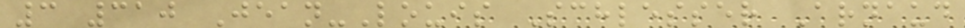3 310 Jean-Louis Schlesser Arnaud
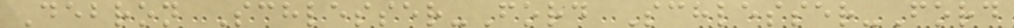Debron Schlesser-Ford Schlesser-Ford
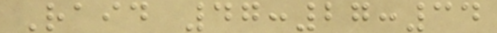Raid 47:27:34
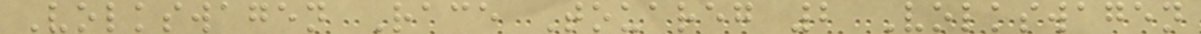Volkswagen Race Touareg 2 Volkswagen
